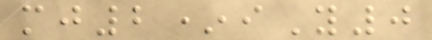mj2*iY0
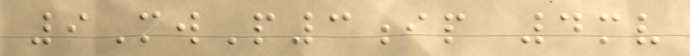9MwP3ip 4mv
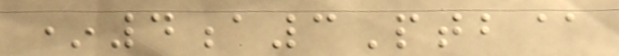*4a3Ptb@
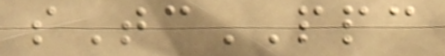sTcPPC
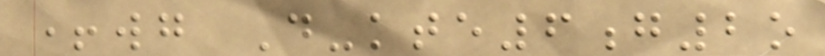+wg D-kte6g2o
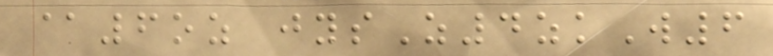@6oz jysZ4zkW6
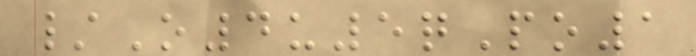/O4u5qPo1
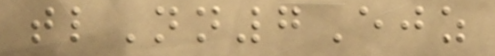tlNn7Ejz
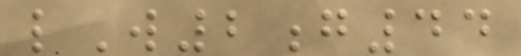lW2g44
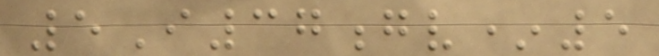5I37gv*5
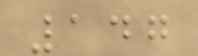147
